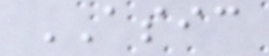ASIC
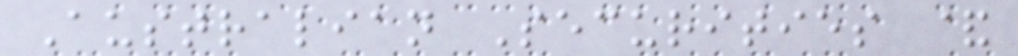Australian Securities &
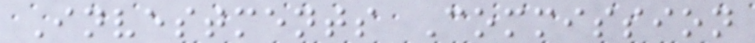Investments Commission
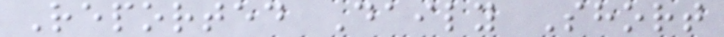Reported Daily Short
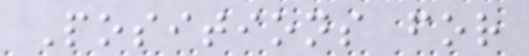Positions for
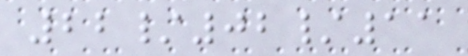22/02/11
